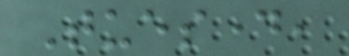Tuesday,
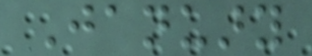January
